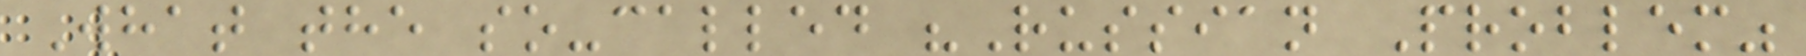What the so-called "Russian Problem"
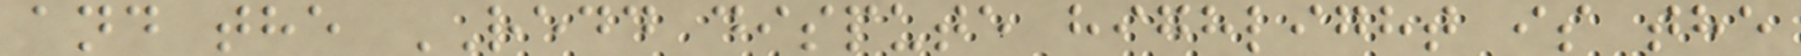and the REDD dispute highlight is the
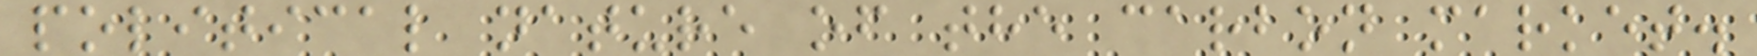political nature of the carbon market.
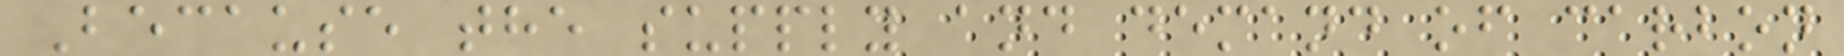Because the supply and demand of carbon
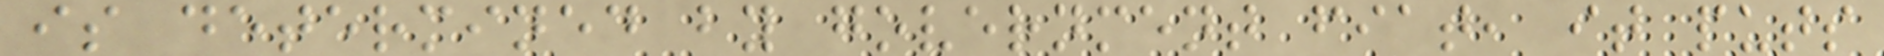is determined by government fiat, it puts
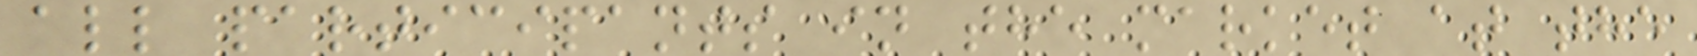all participants in the market at the
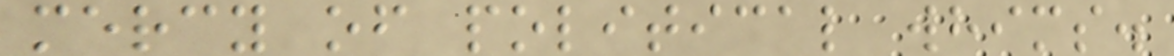mercy of political whims.
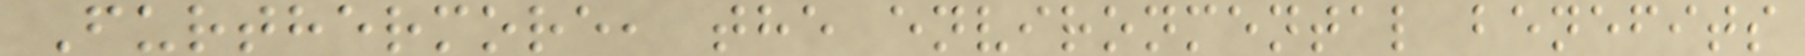Furthermore, the environmental benefits
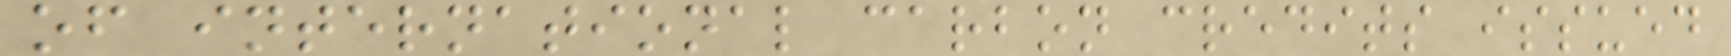of international carbon credits issued
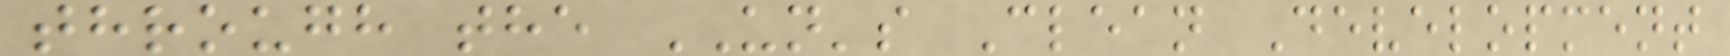through the UN's Clean Development
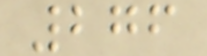276
